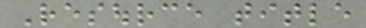Resource title
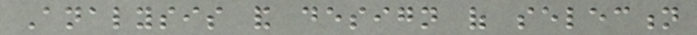Analysis and design of selection
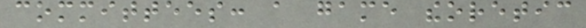committees: a game theoretic
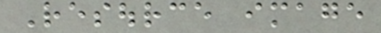Resource image
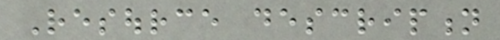Resource description
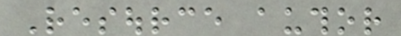Resource author
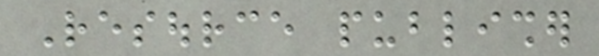Resource publisher
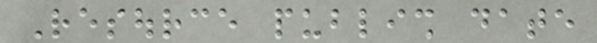Resource publish date
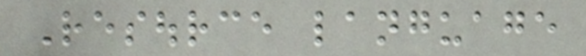Resource language
